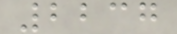2237
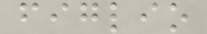figlio
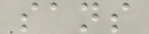sans
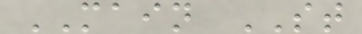MAIN ST
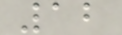12
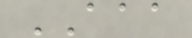AAA
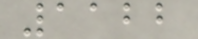1122
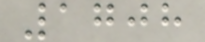1708
